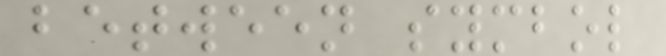between symbol
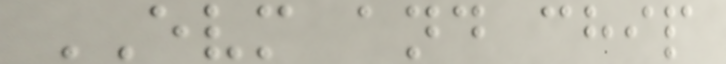EVM and chip
